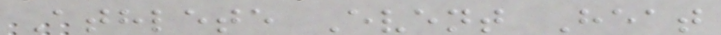Athlete Event Heat
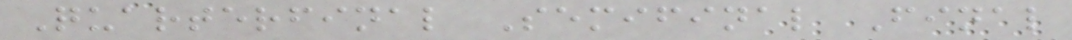Quarterfinal Semifinal Final
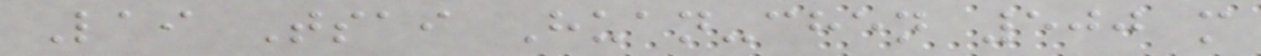Lai Tsai Huan-chen 500 m
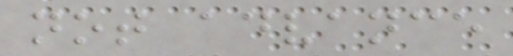not advance
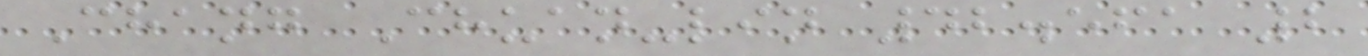Chang Chuan-lin 42.561 2
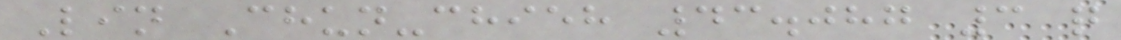Lin Chun-chieh 43.087 3 q
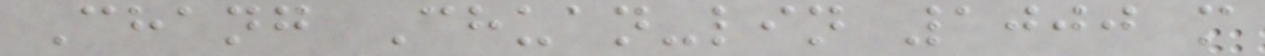Chang Chuan-lin 1000 m
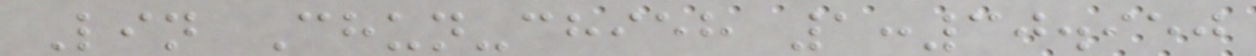Lin Chun-chieh 1:30.950
